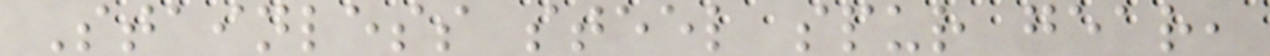Stainless steel spur gear,
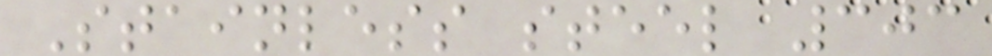Stainless steel 303
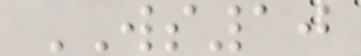WS10
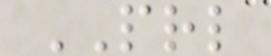PRL
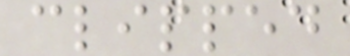clipped
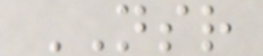NSR
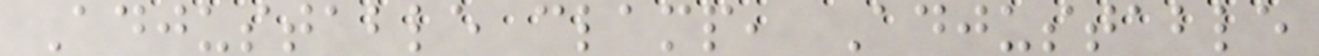Adjustable clamp, Adjustable
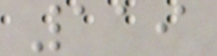119
